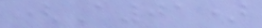(A01)
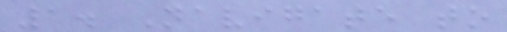1. Navigate to
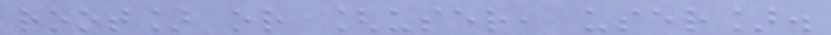root] or [user, user].
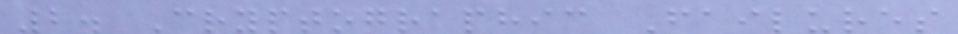2. Cryptographic Failures
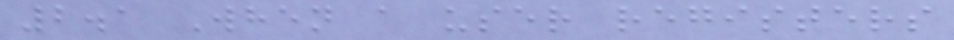2.1 When a user registers
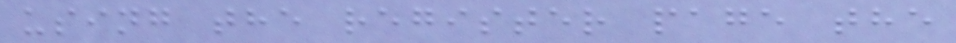using the register page the
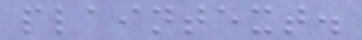plaintext.
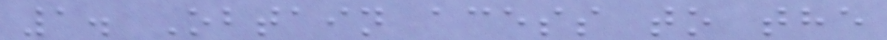1. Obtain acess to the
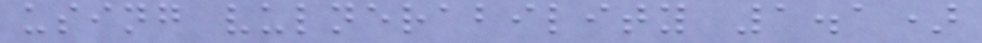using vulnerability 1.1)
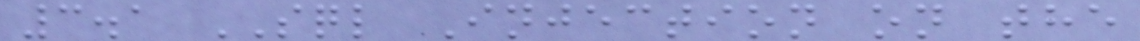3.1 SQL Injection on the
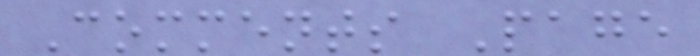Comments Page
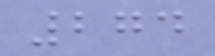274
